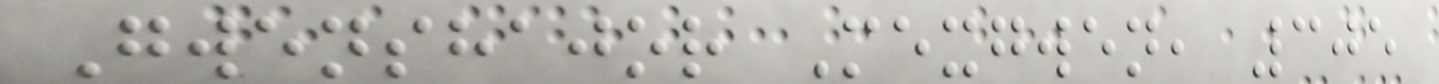Gwenshajor Mexgwen, 305
